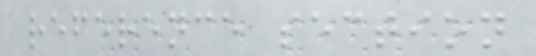reference section
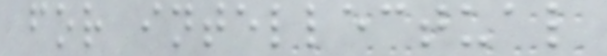for intellectual
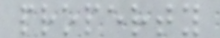property
